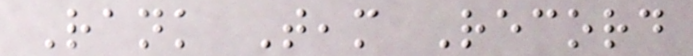Rank Team Record
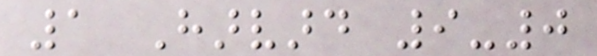1 Harvard 9-0
